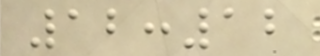12:12
